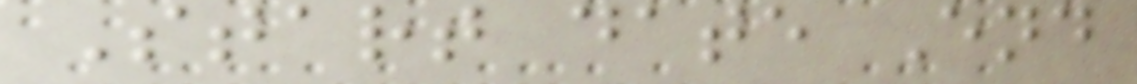Start date End
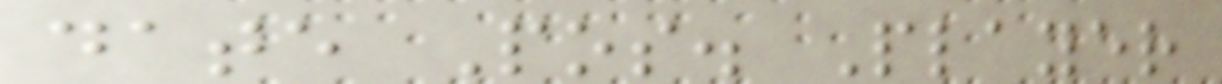date Pos. Player
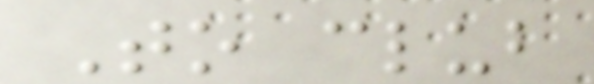To club
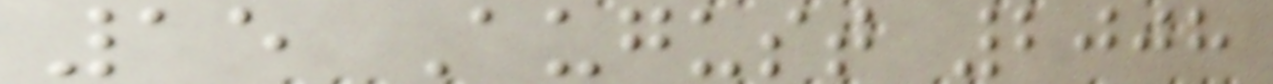15 August 2008
